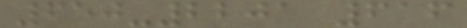650-2201 616
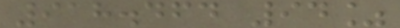918.464 94%
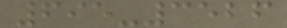695-3526
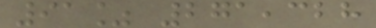91% 271,328
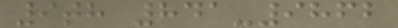9th 841-9862
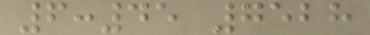6:45 7528
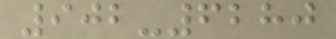902-6280
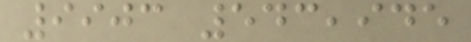9903 543,945
